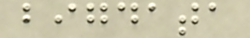bigdata
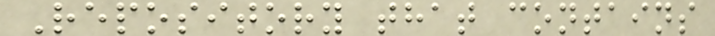Repository that contains
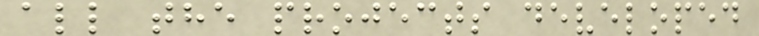all the projects developed
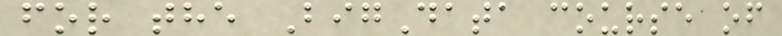for the BigData course of
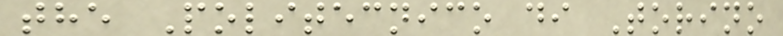the Politecnico di Torino
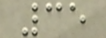35
